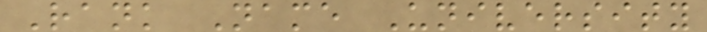Rank Name University
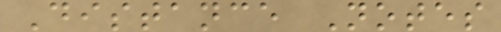Distance Notes
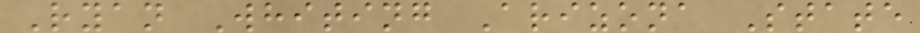Ryan Whiting Arizona State
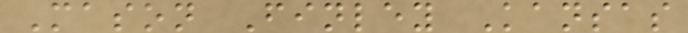Mason Finley Kansas
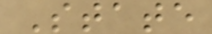State
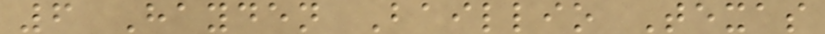6 Hayden Baillio Texas
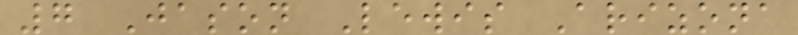7 Jason Lewis Arizona
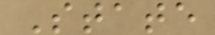State
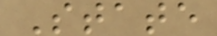State
